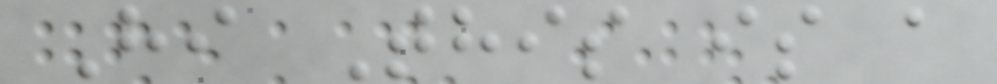Hi This is a
